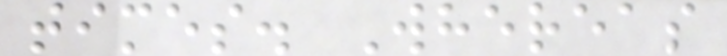times. Whereas
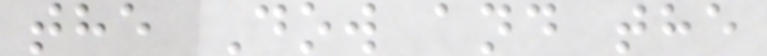the Dow and the
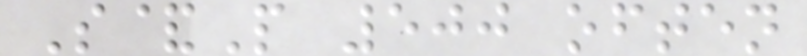S&P 500 often
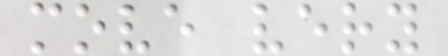move very
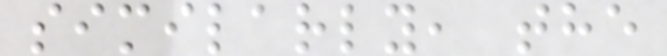similarly, the
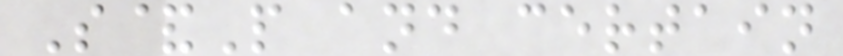S&P and certain
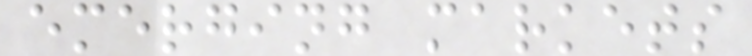emerging markets
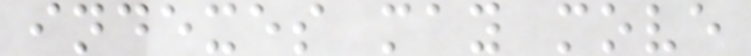indexes may move
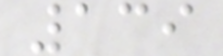139
